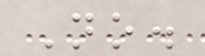No.
